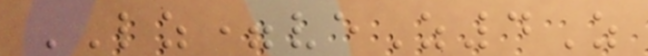LZ=veZ4Z
